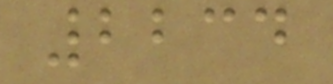2234
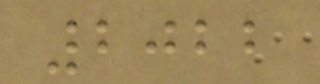2022
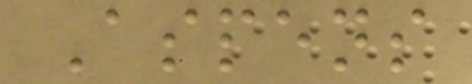Aspens
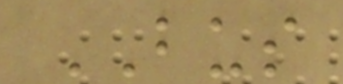BUS
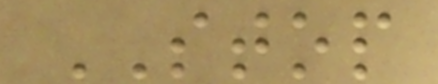STOP
